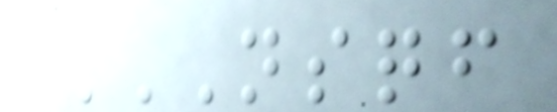NSQF
